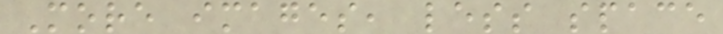More images, less space
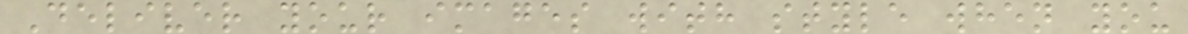Deliver your images with style when you
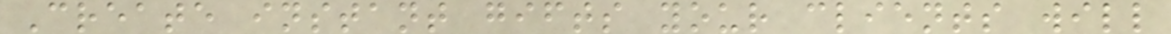Create instant gifts your clients will
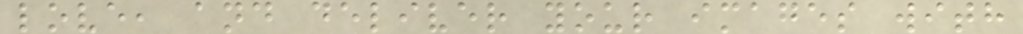love, and deliver your images with
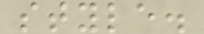style.
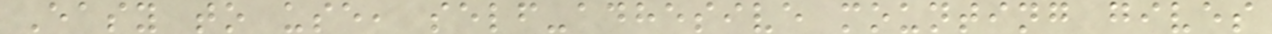Easy to use, self-adhesive mounting gives
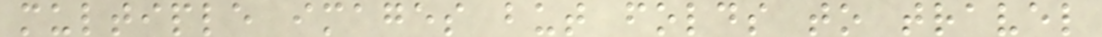multiple images but folds to travel
